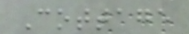Cottage
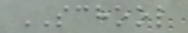SCHOOL
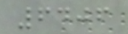6406
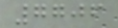7706
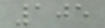105
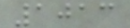1013
